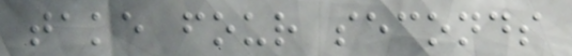take four seconds
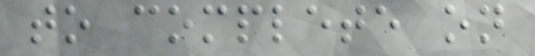to complete on
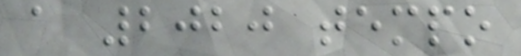a 2020 tempo
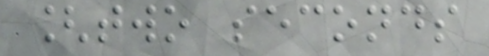[two seconds
